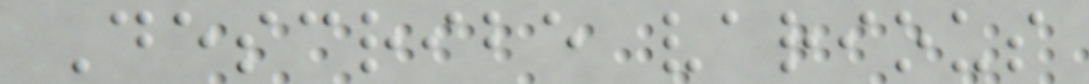Describe various
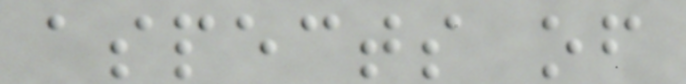aspects of
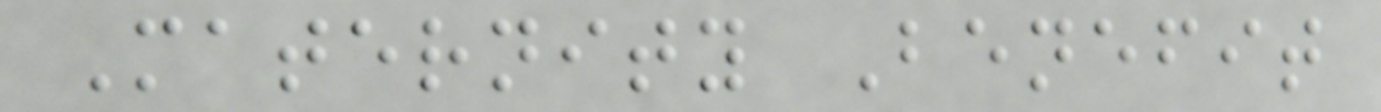Maternity Benefit
